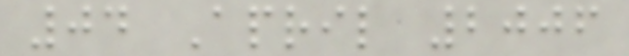04 April 2006
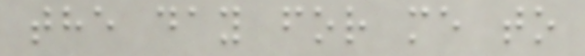the day for me to
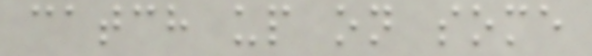catch up on some
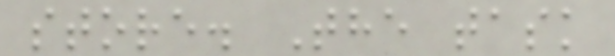store. The task
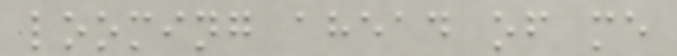looming ahead of me
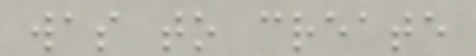was to create
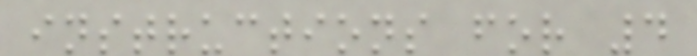instructions for 4
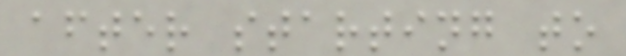after starting to
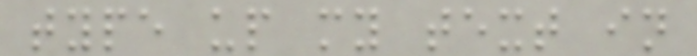type up my text in
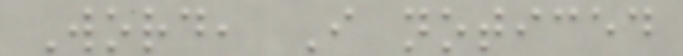Word, I noticed
